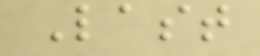Last
